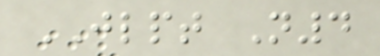JLPT N4
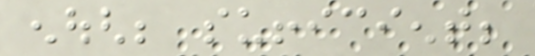enough; sufficient;
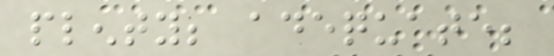plenty; adequate;
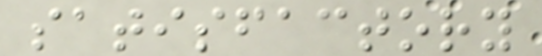satisfactory
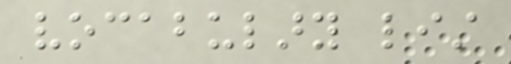vocabulary list
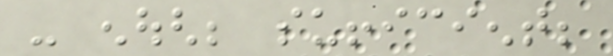- enough; sufficient;
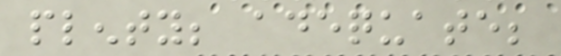plenty; adequate;
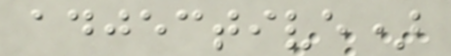adjective)
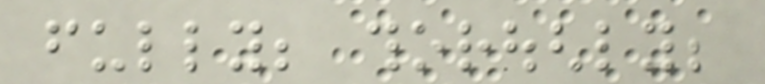fully; thoroughly;
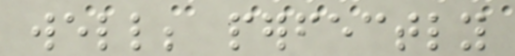well; perfectly
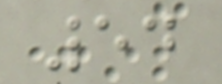54
